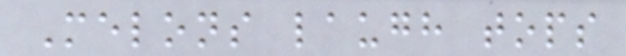Melons laugh tops
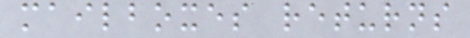mailboxes returns
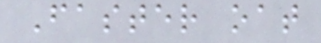Faster oat
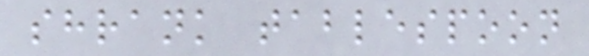shrank tablespoon
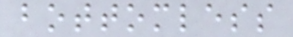bottomless
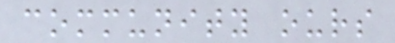community ours
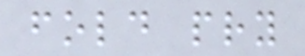fold pry
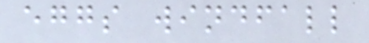eggs windfall
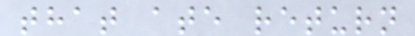that ate return
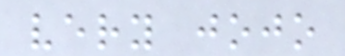very jojo
